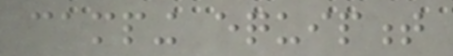camping equipment
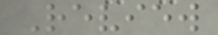Review
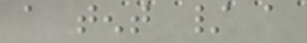a tent / a
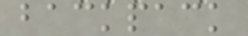backpack
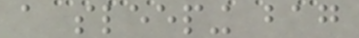a sleeping bag
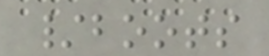/boots
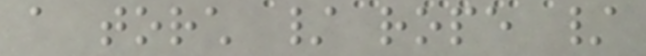a torch / rope /
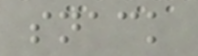snack
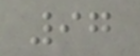97
